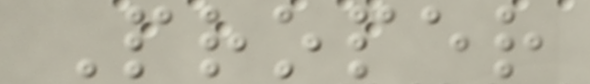Proper
